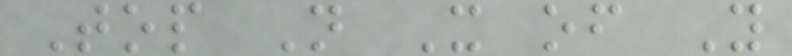Top N X of Y
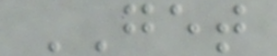GET
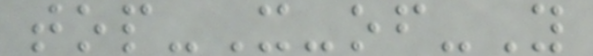top-X-of-Y
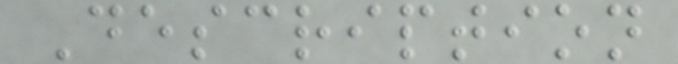Description
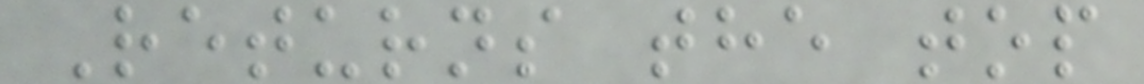Returns the top
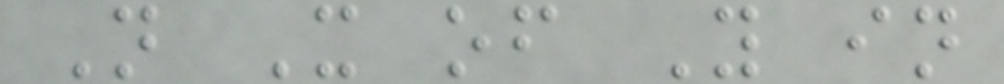N X of Y in
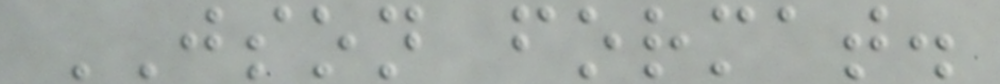JSON format.
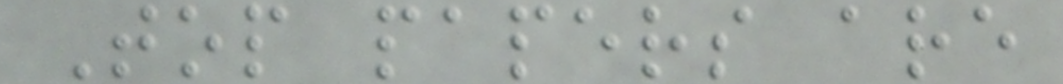Top papers are
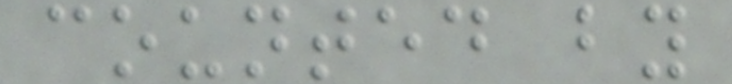counted by
